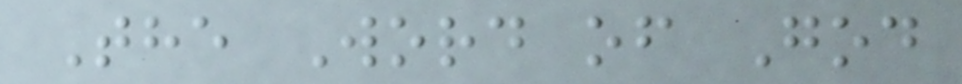The Word of God
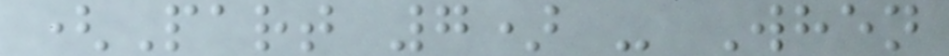(Part 7) - When
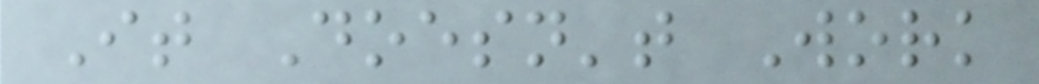It Doesn't Work
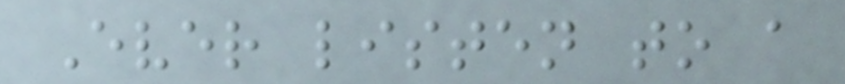Ever listen to a
